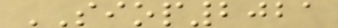SIOP2021
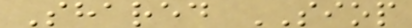Shared SIOP
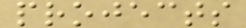projects
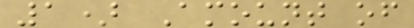1) Amount of
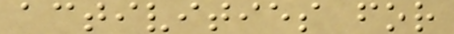activities for
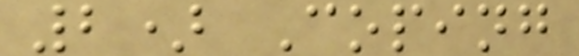2) Coping
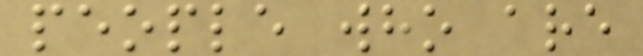people who are
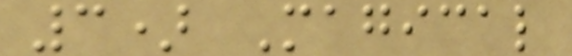3) Magical
